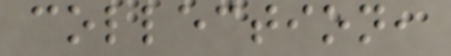collection,
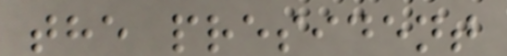the president
